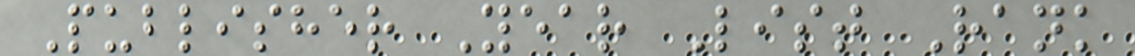Publisher Year List Rank
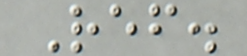Ref.
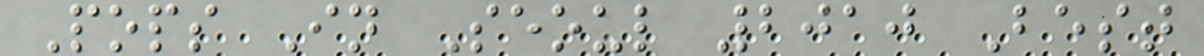Pops In Seoul 2010 Best
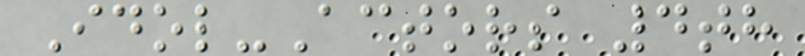Idol-Actors 4th
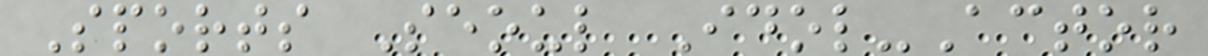Sports Seoul Idol-Actor
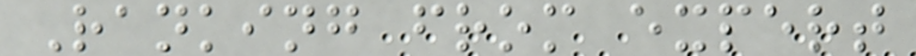Ranking from expert
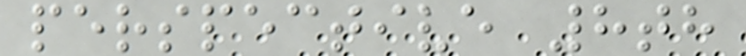perspective 8th
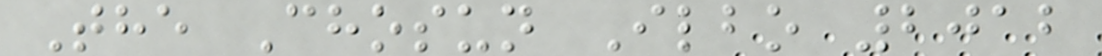The Chosun Ilbo 2012
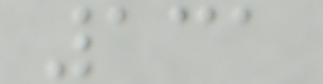131
